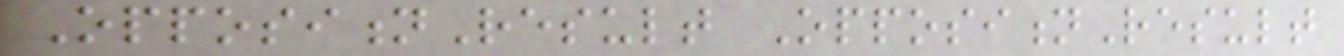OppositionResult OppositionResult
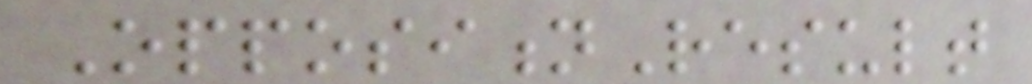OppositionResult
